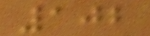102
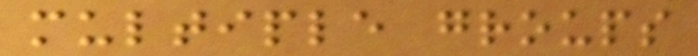multiple groups
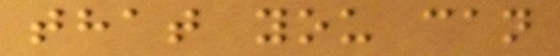that you can
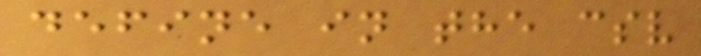define in the csv
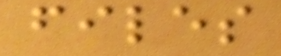files
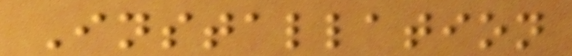Installation
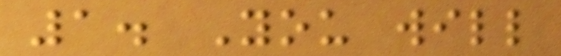1. You will
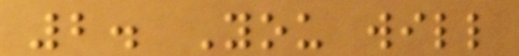2. You will
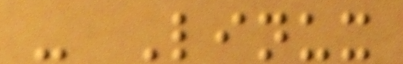- Linux
